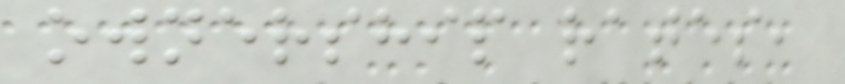ownership rates,
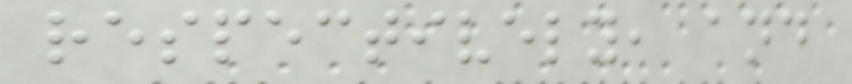respectively, and
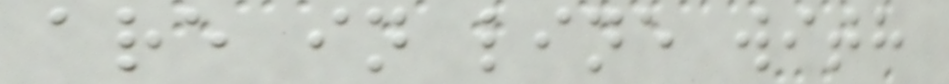are in line with
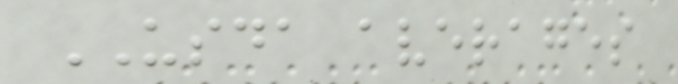USDA averages
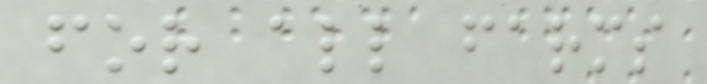for all farms
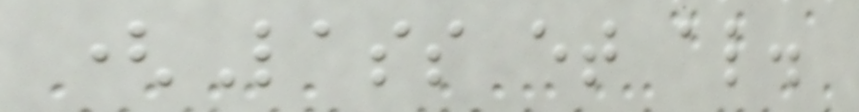(Lass et al.
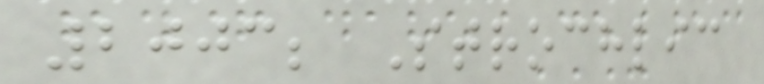2003; Strochlic
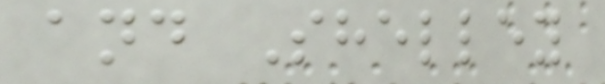and Shelley
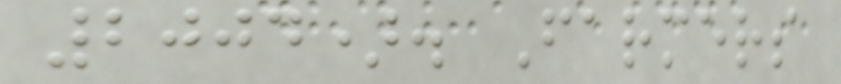2004). Farmers
